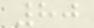80
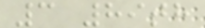3 89th
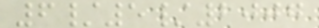6/5/2007
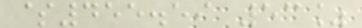$455.59 53%
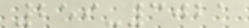259-3021
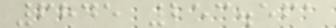6845 253.561
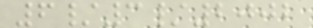6/3/2002
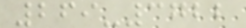269-3722
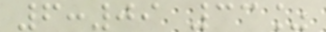6:09 33%
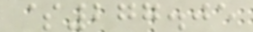$277.05
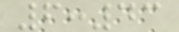6:43
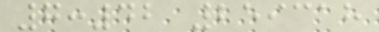7:42 259318
